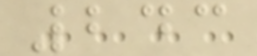243
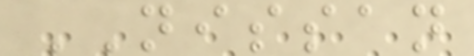NISSAN
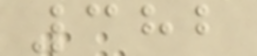382
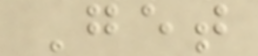Get
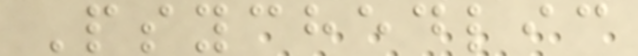Psychedlic
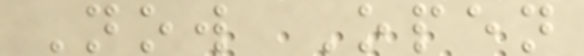Now Open
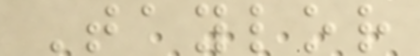Taylor
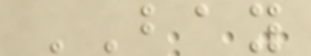BAY
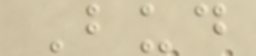Bud
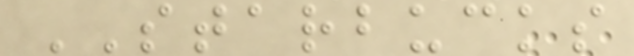STARBUCKS
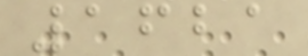1621
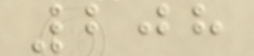208
